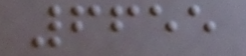6655
